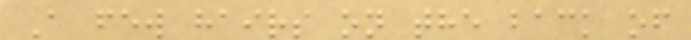A few hairs on the back of
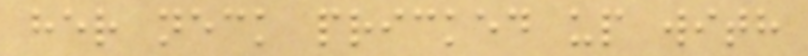her neck pricked up with
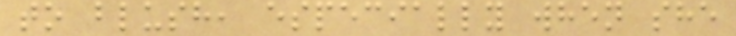to blush, especially when she
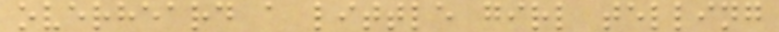overheard a little girl telling
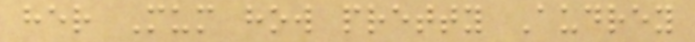her Mum how pretty Audrey
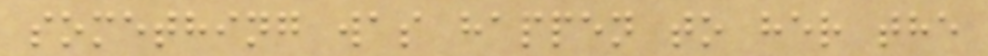something was happen to her the
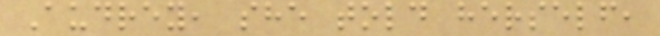Audrey, she told herself,
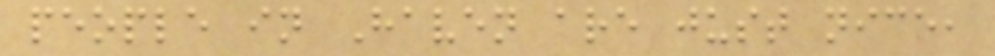people in Haven are just nice,
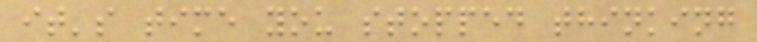it's time you stopped thinking
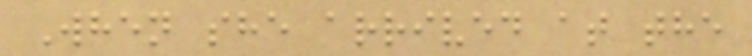When she arrived at the
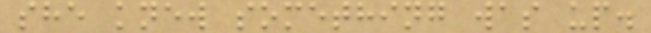she knew something was up.
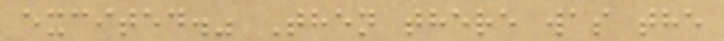excited." Then there was the
